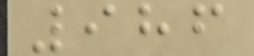986
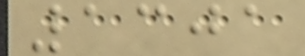1301
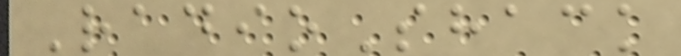RadioShack
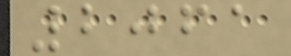2061
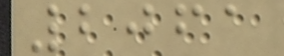2061
